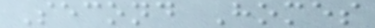Second Homes
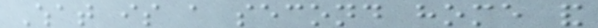What is a second home and
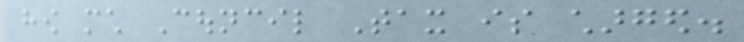how much Council Tax is charged.
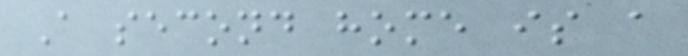A second home is a
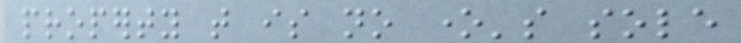property that is no one's sole
